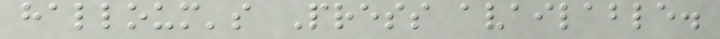halloum's Press available.
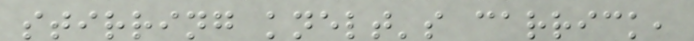stirring knelt's carrick,
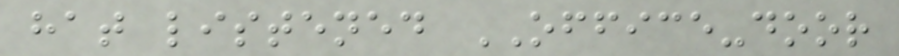hat listened OFFICE-door
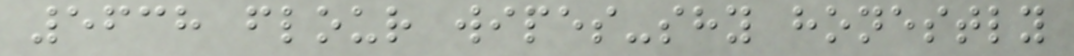5638 flour wipes-shy honestly
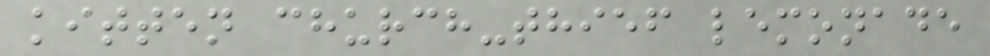kitten church-thief lemonade
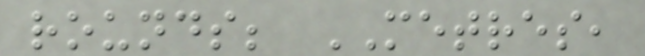rounds; METRES,
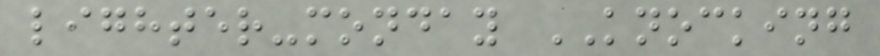lighter-monday KNOCKING
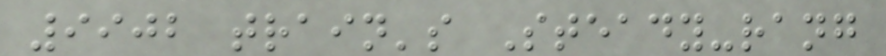9902 train's Steady-rang
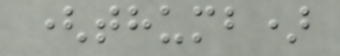(thumb)
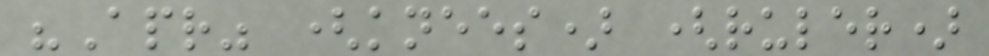"Apr" (knees) (ruler)
